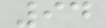94
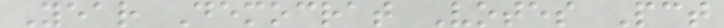Year Democrat Votes Pct
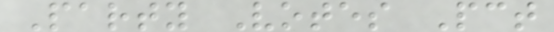Party Votes Pct
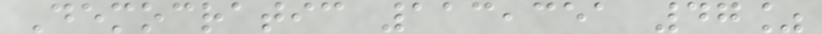Democratic 113,351 47%
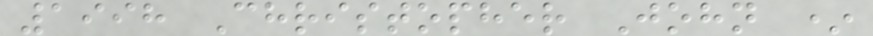1998 Christopher John *
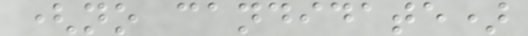(no candidate)
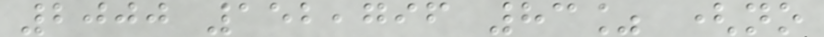2000 152,796 83% (no
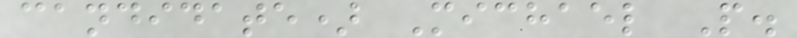candidate) Michael P.
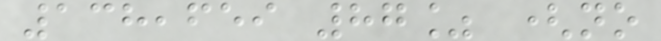138,659 87% (no
